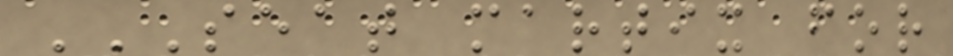SEAT MARTIX FOR
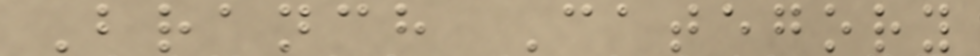Branch Category
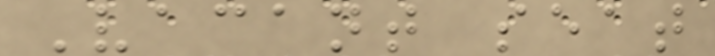Vacant seat
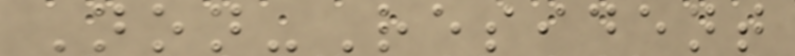Non-Resident
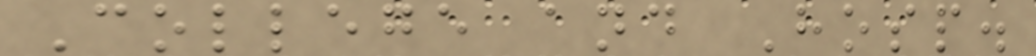College and Hosp.
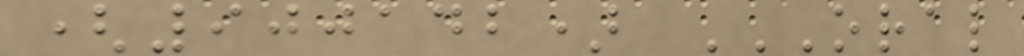(900142) ORAL
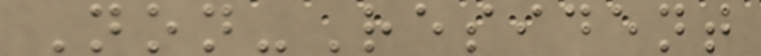Non-Resident
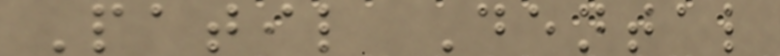Patil Dental
